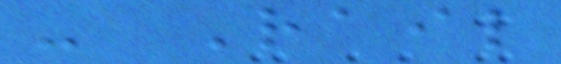- Rail
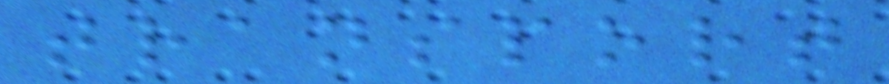transport
